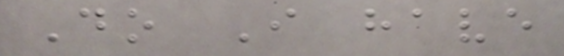Do I have
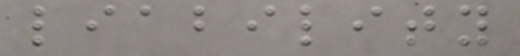liability
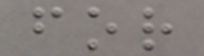for
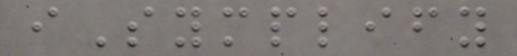iSymplify
